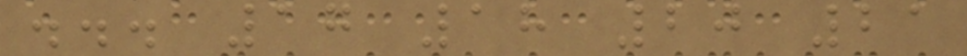... 17 18 20 21
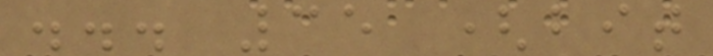... 35 (bit
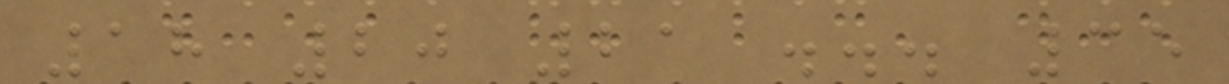18 20 21 ... 35
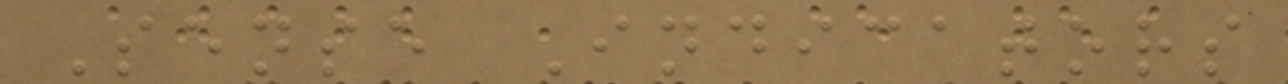Sense Indicators
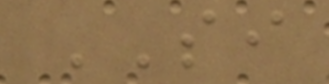SI
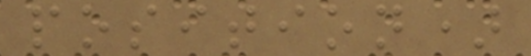position)
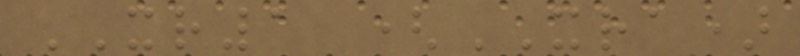XR1 (XRA)
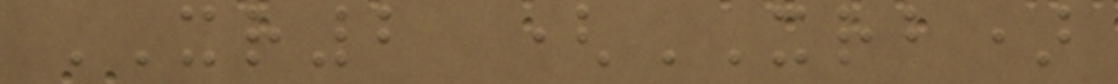XR2 (XRB)
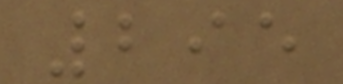295
